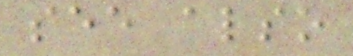see also
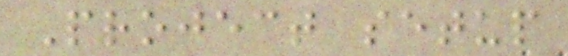Project setup
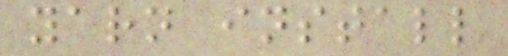yarn install
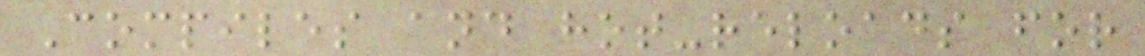Compiles and hot-reloads for
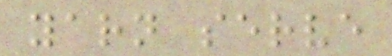yarn serve
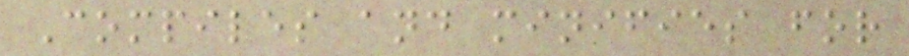Compiles and minifies for
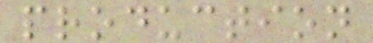production
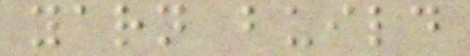yarn build
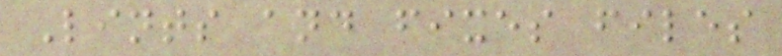Lints and fixes files
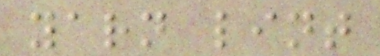yarn lint
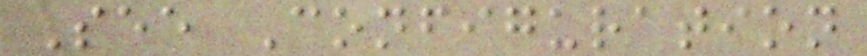See Configuration
